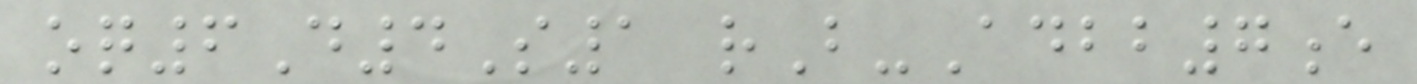oq6D4S1 rB-Adbb7e
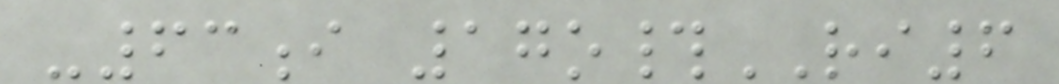-63i 17o#RI6
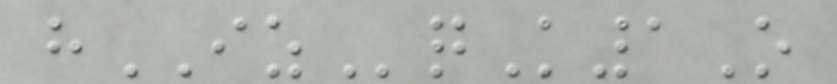hIZqK1O
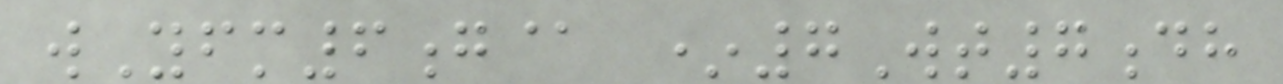wYfm6g@ *7Wt7dh
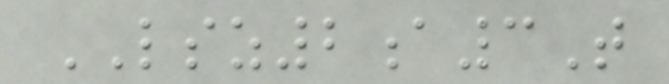LSZ2a3T
